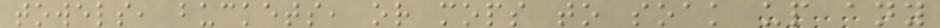towels, buckets, or mops to soak up any
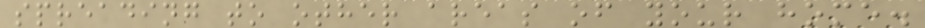spreading to other areas of your home.
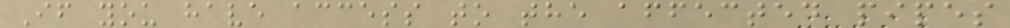If you have access to the affected pipes
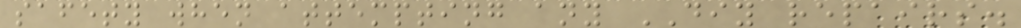safety when attempting any DIY repairs.
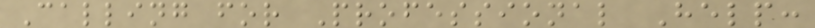Calling for Professional Help:
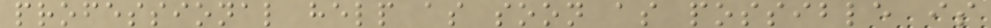professional help as soon as possible is
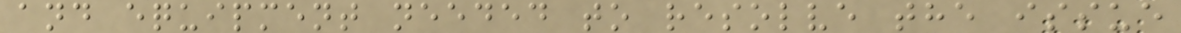and equipment needed to resolve the issue
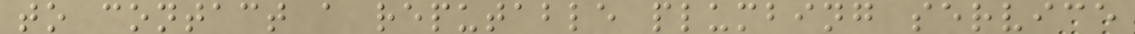to contact a reputable plumbing service
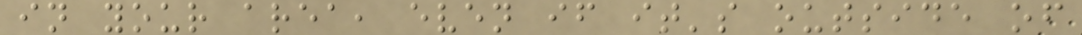in your area, even if it's outside of
